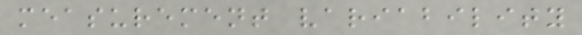measurement variability
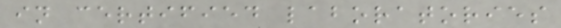in certified laboratories
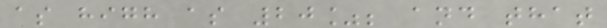as high as 20%; and that
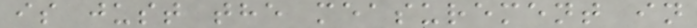is just the measurement in
